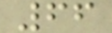66
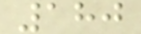180
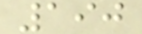190
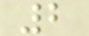2
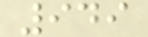949
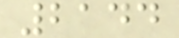2144
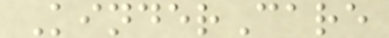KinderCare
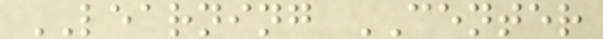LEARNING CENTER
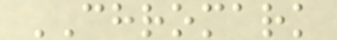CHROMARK
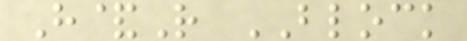H&R BLOCK
